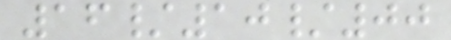16/10/00
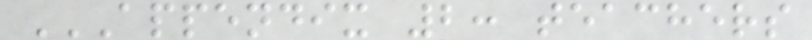APPENDIX 2: TEACHERS
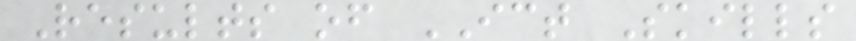Results of ICT Skills
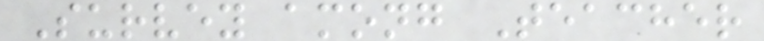Survey among Teacher
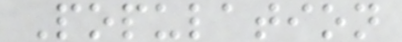Population
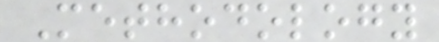Methodology
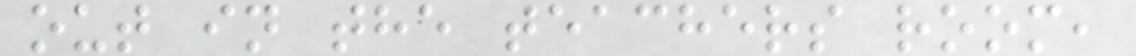out in the teachers room,
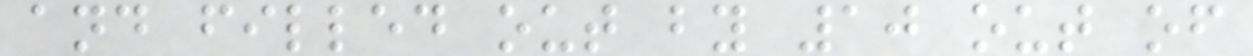and filled out by 10 out of
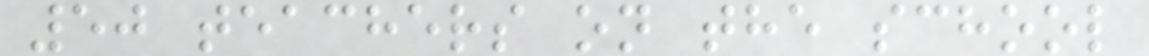50 teachers on the school
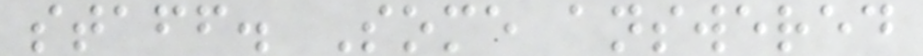staff. Some answered
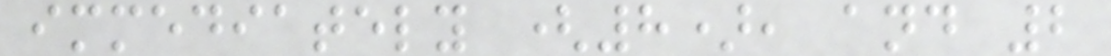immediately (8), and 2
